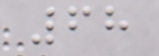68
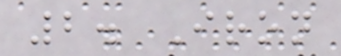2. Iron
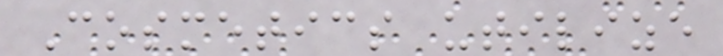Cosmetics utilize
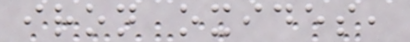iron oxides,
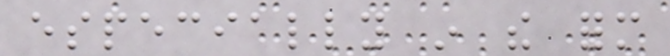especially in the form
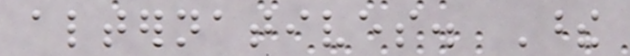alternatives. These
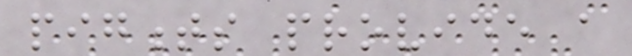pigments provide a
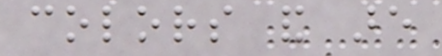colors and are
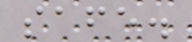safe.
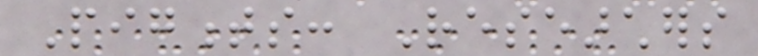Pigments: Researchers
